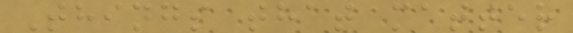Things that matter
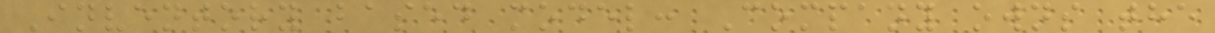Inventory based model: Company owns the
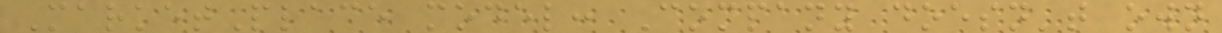MarketPlace model: Company doesn't own
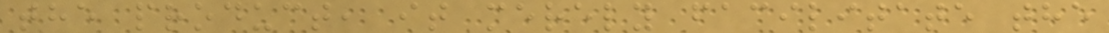the product, it merely facilitate the
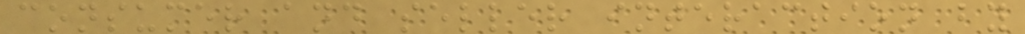consumer and seller interaction by
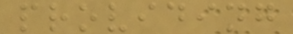providing
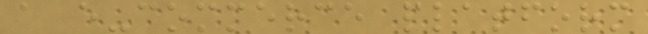a e-commerce platform
